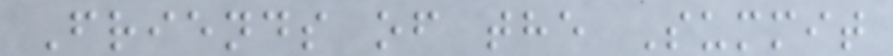Friends of the Summit
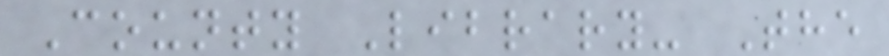County Library- The
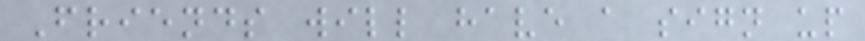Friends will have a sign up
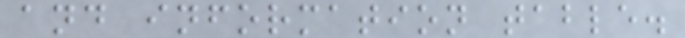and information table.
